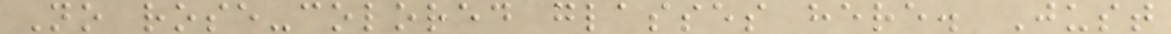No rose-colored glasses here. Just
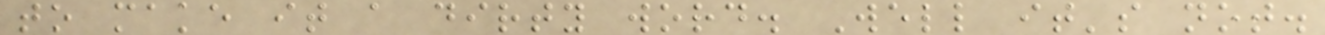to make it a dirty word. Well it's not.
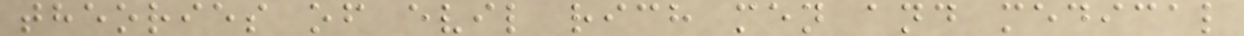theories of evil rich men and medical
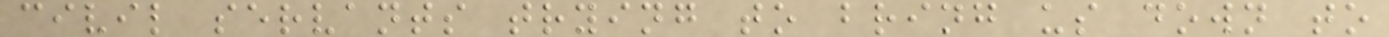civil servants trying to bring us down to
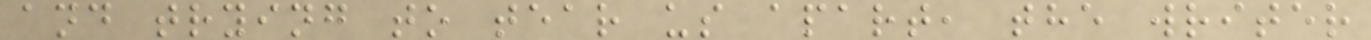and trying to tear us apart, the writer
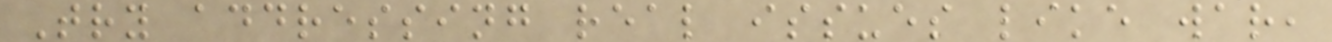Try addressing real issues like war,
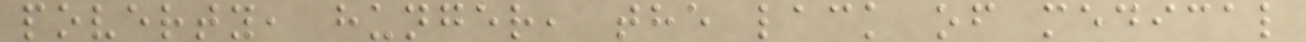poverty, hunger, the lack of medical
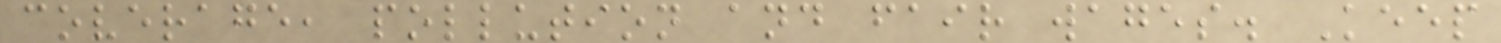coverage, pollution and fair wages. Keep
